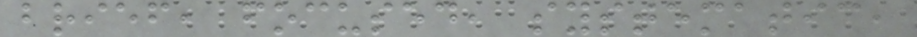brief, focused, systematic,
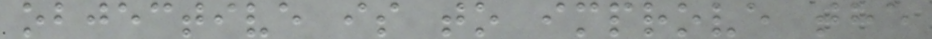objective is to improve the
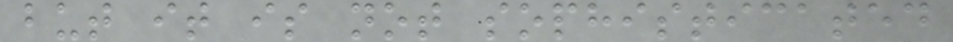but it is not sophisticated
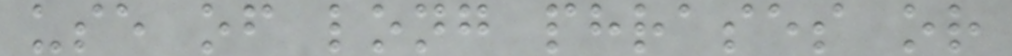use of long phrases or
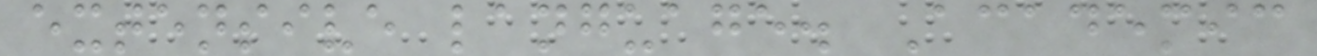extensive language. Academic
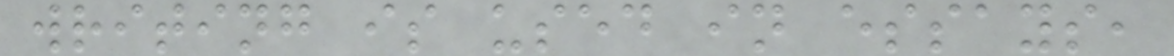writing is used in essays,
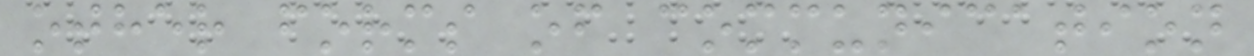other forms of communication
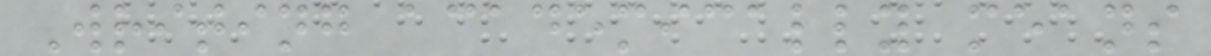Writing academically means
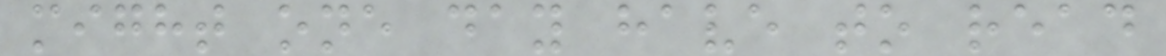might one day have to read
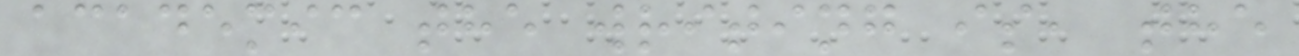academic the writing is, the
